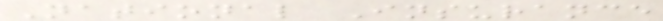National Insurance
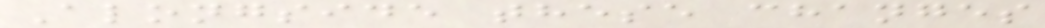Alongside these changes
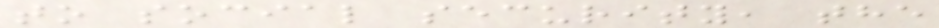to social security, the
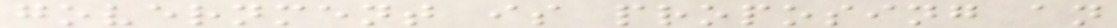government is proposing an
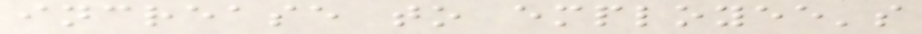increase to employee's
